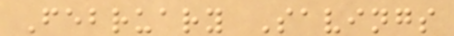February Savings
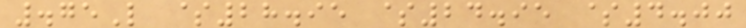.75L $28.95 $24.95 $4.00
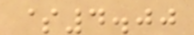$4.00
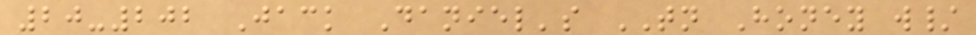20-202 Jack Daniel's TN Honey w/
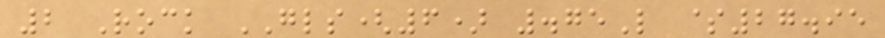2 Rock GLS(6) .75L $27.95
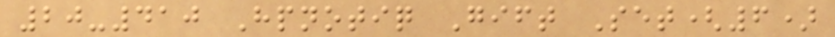20-410 Hpnotiq Gift Set(6)
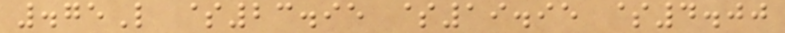.75L $23.95 $19.95 $4.00
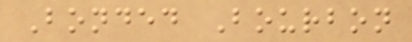Bonded Bourbon
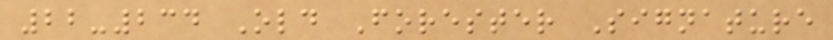22-234 Old Forester Signature
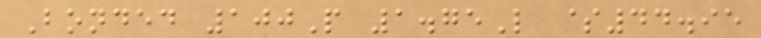Bonded 100P 1.75L $44.95
